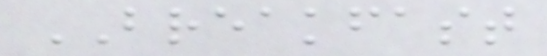BREAKFAST
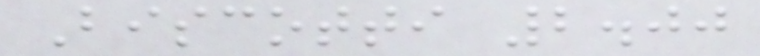Biscotti 2.00
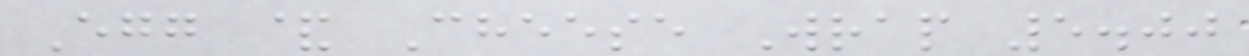Egg & Cheese Wrap 5.00
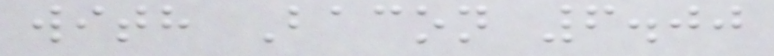with Bacon 6.00
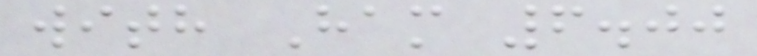with Ham 6.00
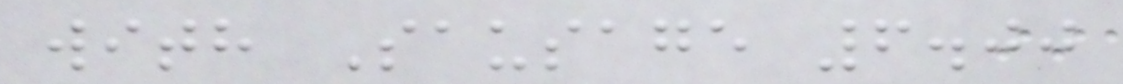with Sausage 6.00
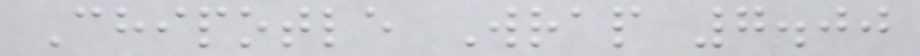Chipotle Wrap 7.00
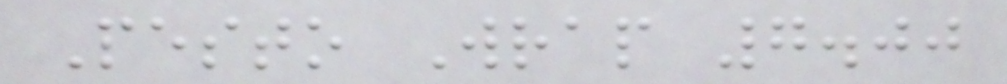Pesto Wrap 7.00
